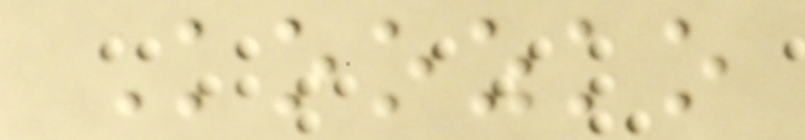Koozko
